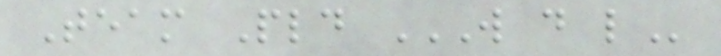Team Pld W D L
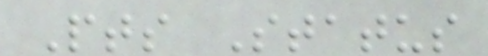Pts Status
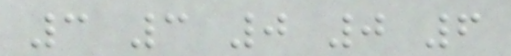3 3 0 0 6
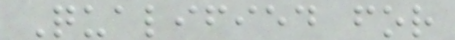Qualified for
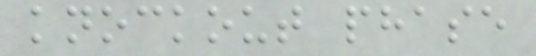knockout phase
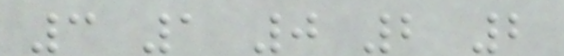3 1 0 2 2
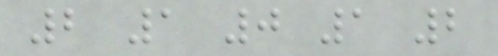2 1 0 1 2
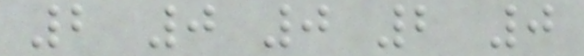2 0 0 2 0
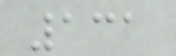131
